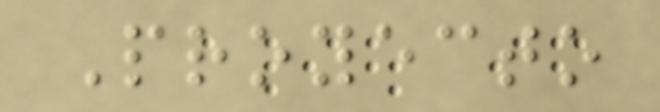Proyecto
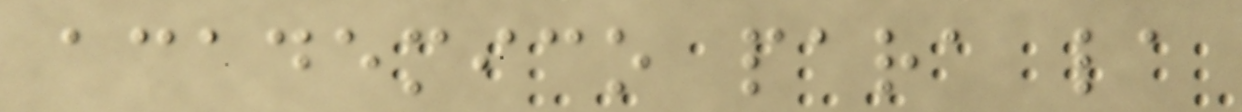academico para la
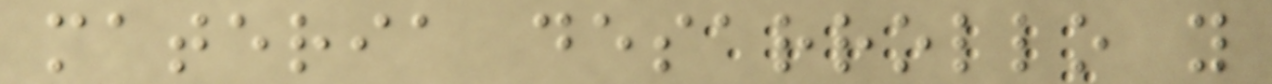materia desarrollo y
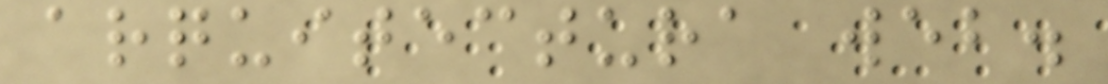arquitectura web.
